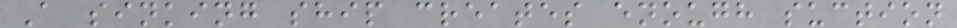A sinking ship creates enough suction
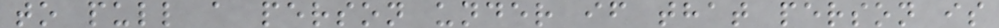to pull a person under if that person is
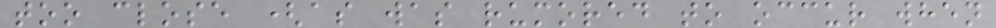too close (as was rumored to occur when
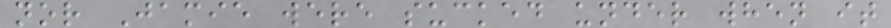nor Jamie were sucked under when it
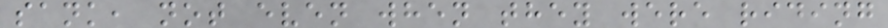sank, not even when they were riding
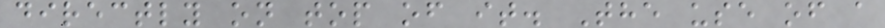directly on top of it. The use of a
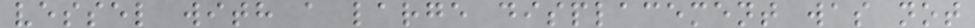vessel with a large displacement was not
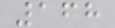168
